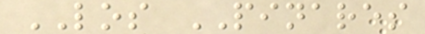LOS PINARES
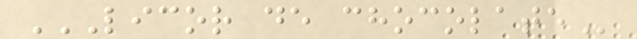LICOR DE CHOCOLATE
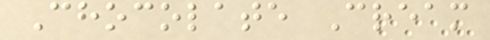Chocolate Cream
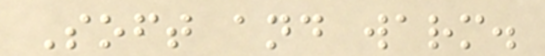Soft and warm.
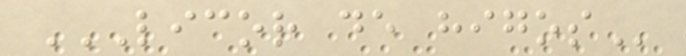LICOR DE HIGOS
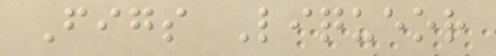Figs Liqueor
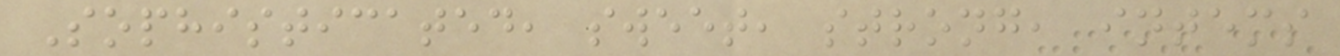Sophisticated, sweet, strong, intems
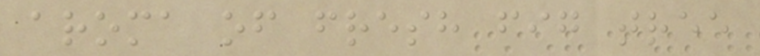aroma of fresh fig tree
